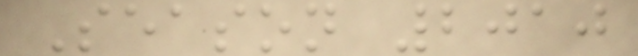Season 2010
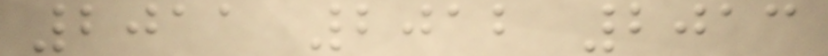2011 2012 2013
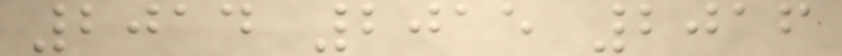2014 2015 2016
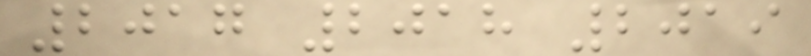2017 2018 2019
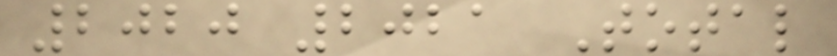2020 2021 Total
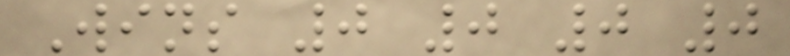Wins 0 0 0 0
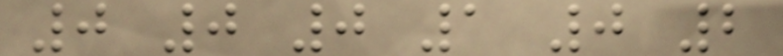0 0 0 1 0 2
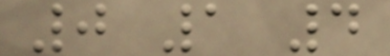0 1 4
